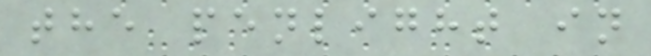the penlight in
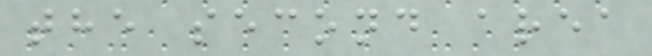the second area
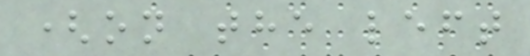(on the left
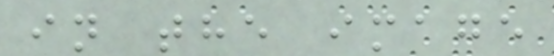in the image
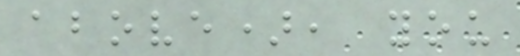above), you
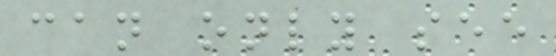can only see
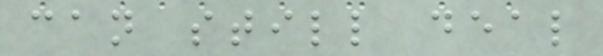can still deal
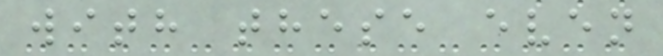with these even
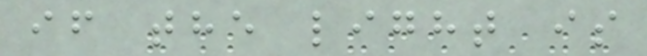if the light is
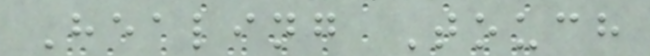Healing Touch
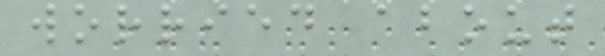worried about
